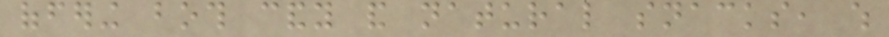offering both candy and natural snacks, which
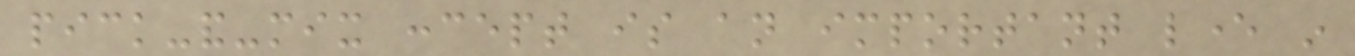pick-and-mix concept is an important lever in
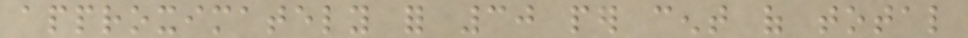approximately for 30 per cent of total
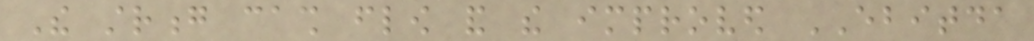The strong cash flow and the improved EBITDA
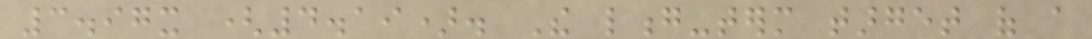3.97x (4.19). The long-term target of a
